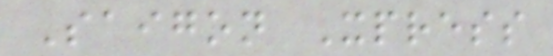Saigon Xpress
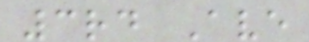3rd Ave
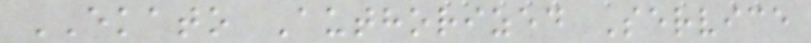EKATO Authorized Service
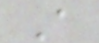A
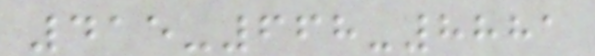415-668-8881
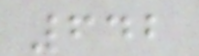642
